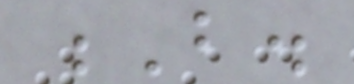B.
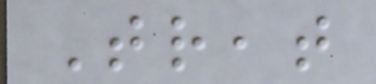Treat
